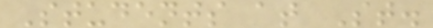Students at St.
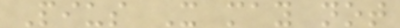Pius X may not
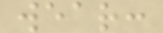wear:
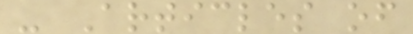- Articles of
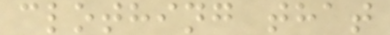clothing that
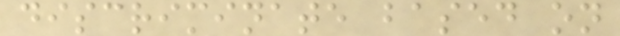discriminate based on
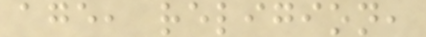age, religion,
